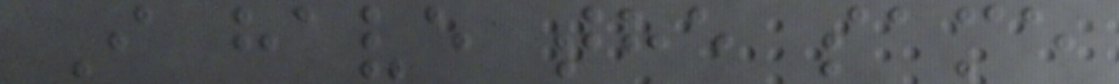I have the same
